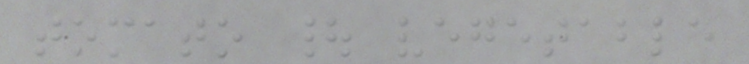tomato | vegetable
